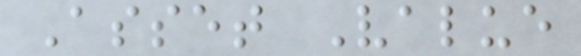Asset Value
